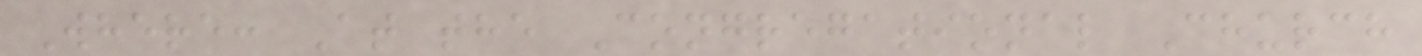Where: At the Congregational Church
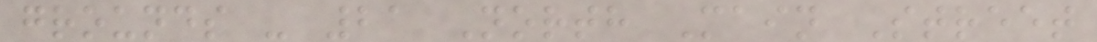grounds - 21 North Main Street
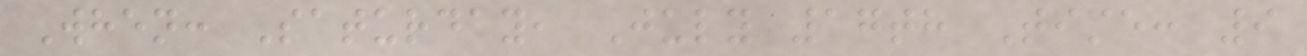When: Saturday, July 17th Time: 9
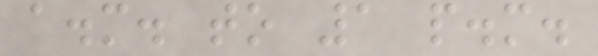a.m. to 1 p.m.
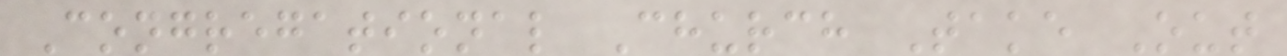Congregational Church Take Out
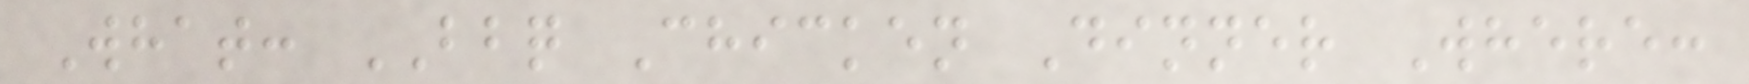What: BBQ Chicken Dinner Where:
